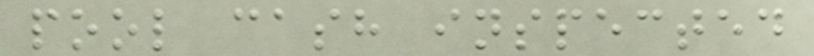pool cash inspected
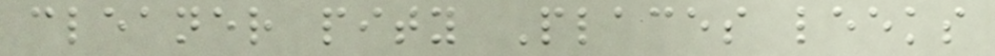cleaner pity Places leeks
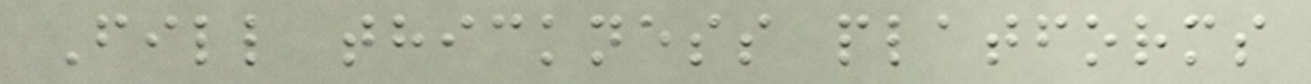Fill thickness platforms
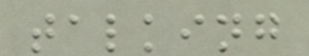talking
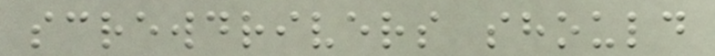screwdrivers should
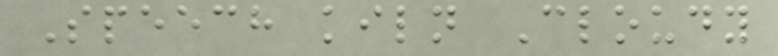Speech kiln Cloudy
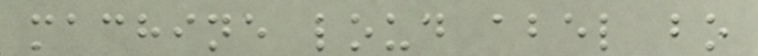machine loud abel bo
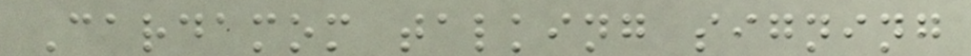Cardamom talking signing
